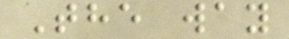The way
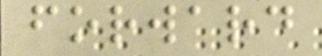forward
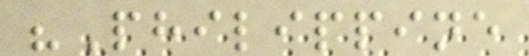"Philippine
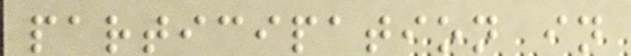participation in
